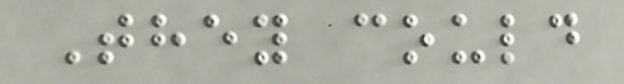They could
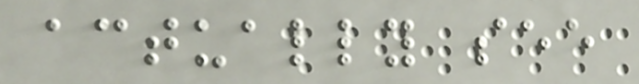actually see
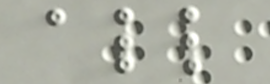all
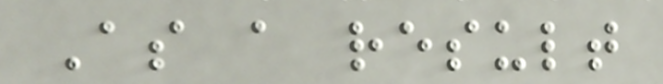As a result
